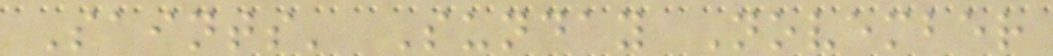Saints' Sunday November
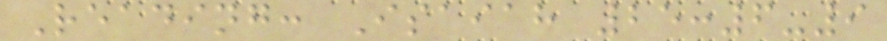Reading: Isaiah 25:6-9
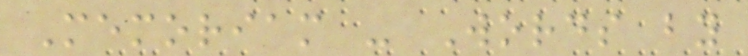Memoriam - Words by
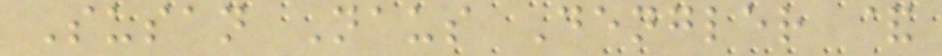Susan Naus Dengler &
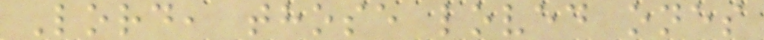Lord, those loved ones
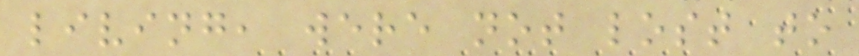living, were not lost to
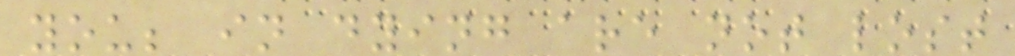you; in dying are not lost
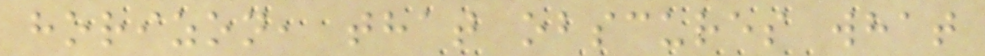horizon, that obscures what
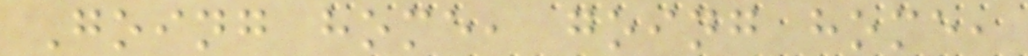Going home, going home,
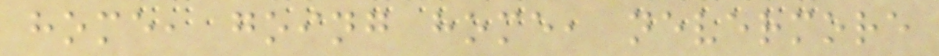home, going home, nevermore
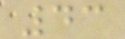43
